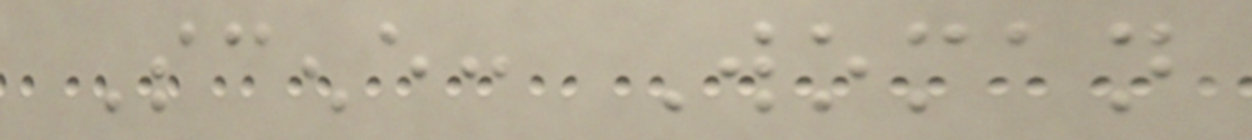Scene: Woman
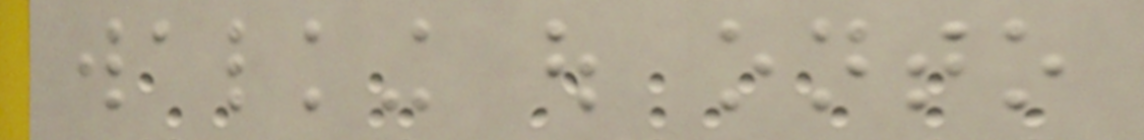walking out onto
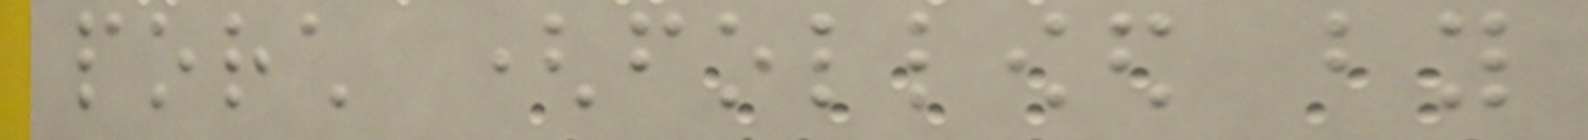porch (followed by
